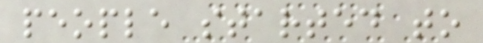people started to
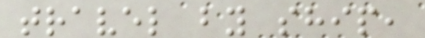travel by ship,
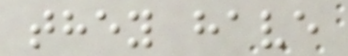they have
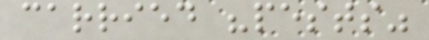carried "pests"
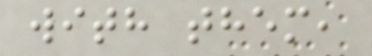with them,
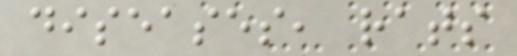diseases, rats
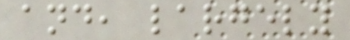and, largely
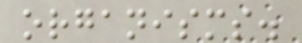organisms.
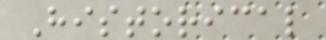Historical
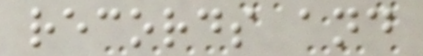records and
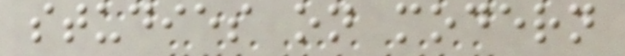studies on modern
